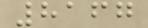8167
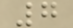7
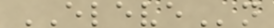ELEVEn
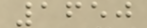1650
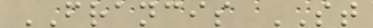FRANCIS ST
